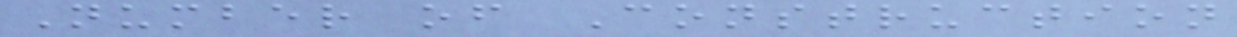Number of Construction
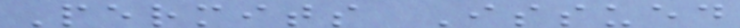Permits Issued
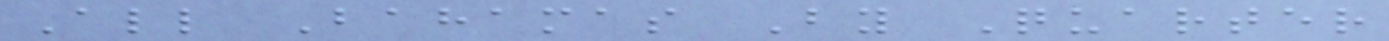All Bahamas By Quarter
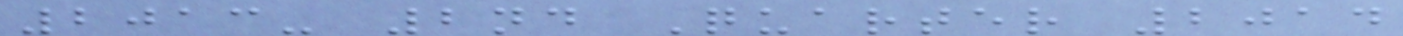2013- 2nd Quarter 2014
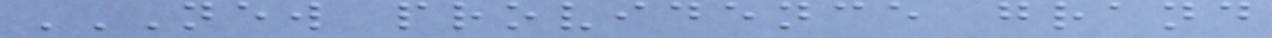NEW PROVIDENCE GRAND
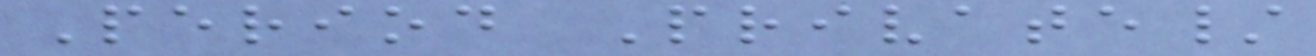Period Private/
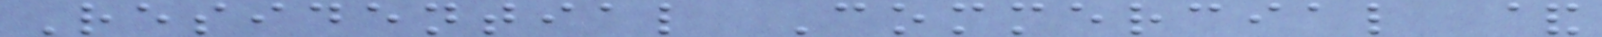Residential Commercial &
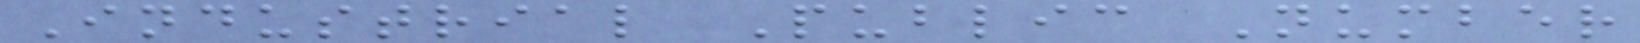Industrial Public Number
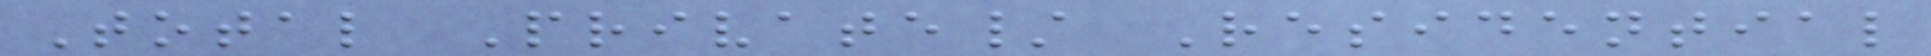Total Private/ Residential
